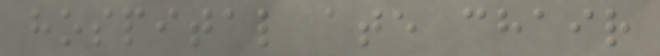hospital ate chair
